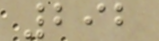292
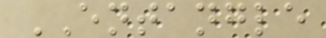ENTANGLE
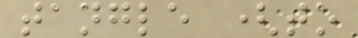tangle (to
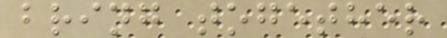bring together
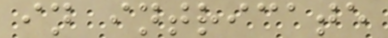in intricate
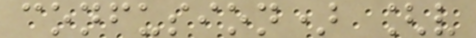confusion) [v
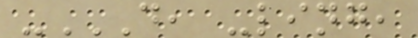-D, -LING,
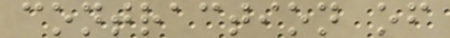contraction of
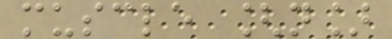muscle [n]
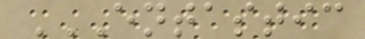ENTASTIC
